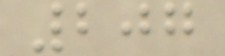207
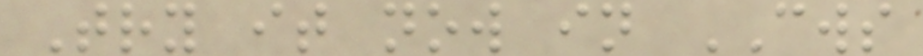Try it now in CWS
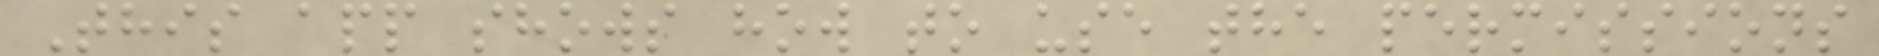This app shows how to use the permissions
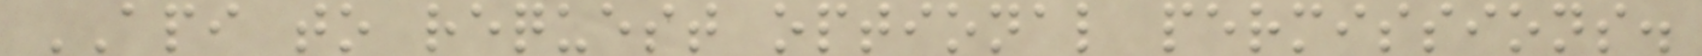API to request optional permissions.
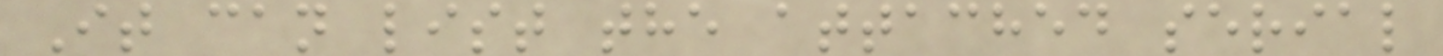It can list the attached serial
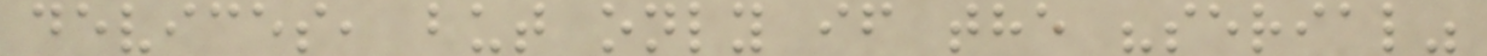devices, but only if the "serial"
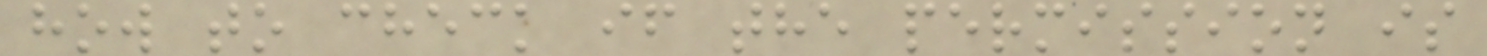how to check if the permission is
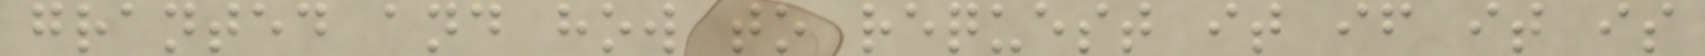granted and how to request it if it is
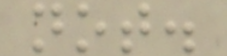not.
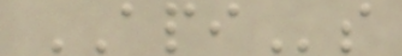APIs
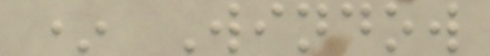* Window
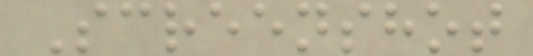Screenshot
